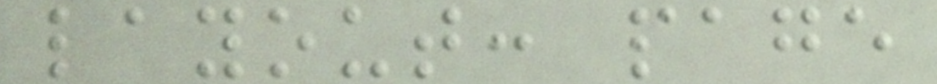layout: page
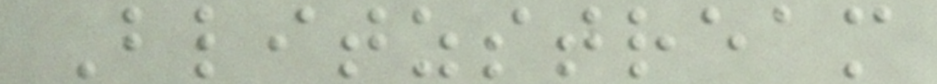Blitzstream
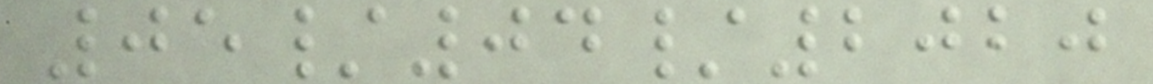05/04/2020
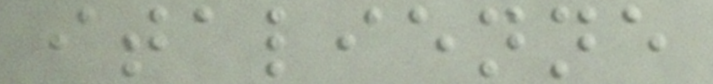italienne
